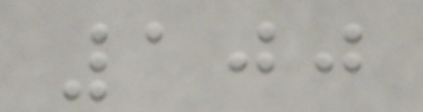100
